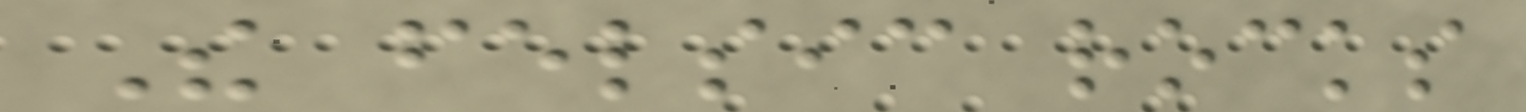The felsic rocks
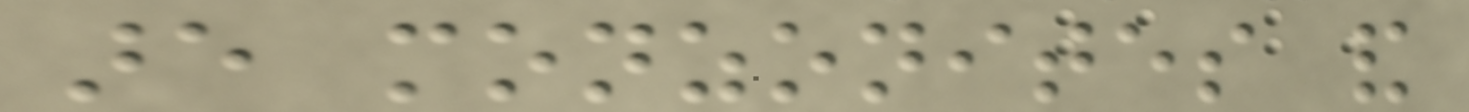are monzonites and
